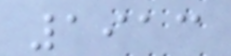1913
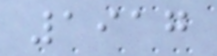1917
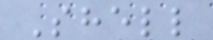Shell
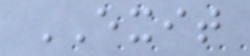EXIT
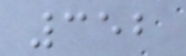352
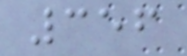356
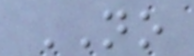NO
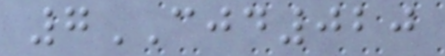7CJD020
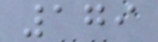179
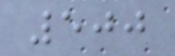500
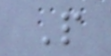P
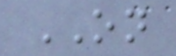ON
